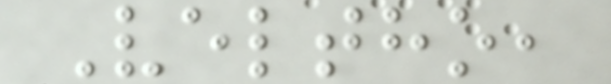Veltho,
